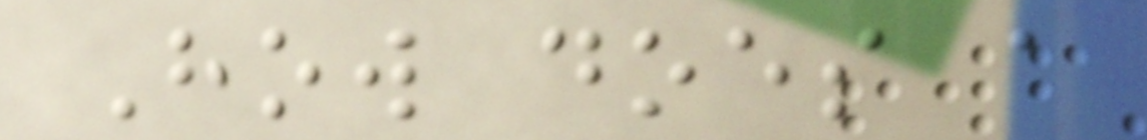How does a
